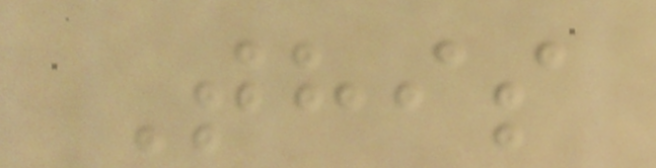This
